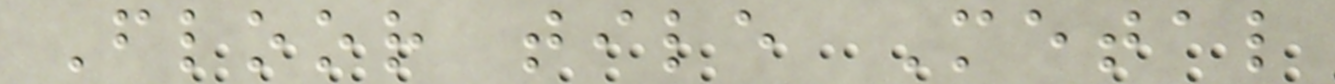Floor tile Metal
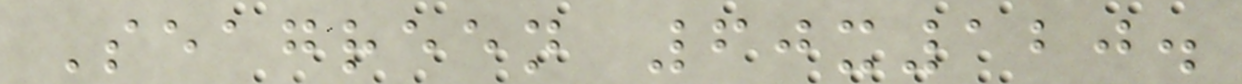Seagreen 60x120.
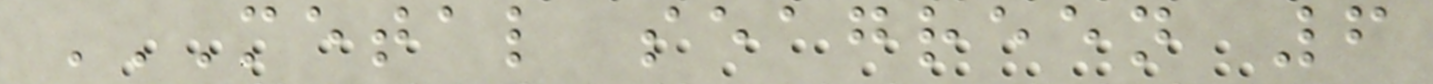METAL SEAGREEN 6
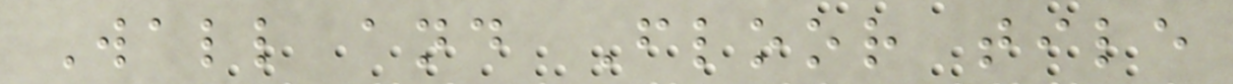Wall and Floor tile
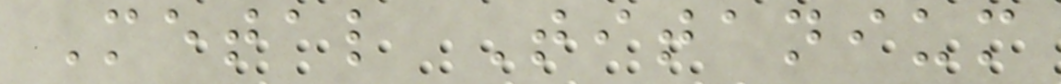Metal Titanium
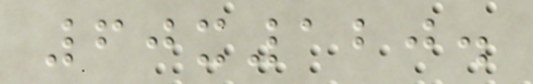60x120.
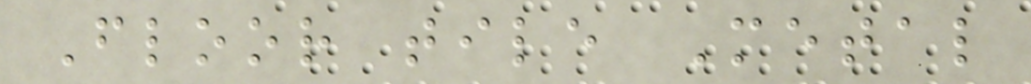Floor tile Metal
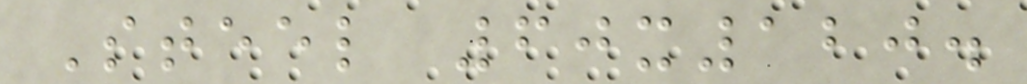Steel 60x120.
